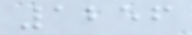1256
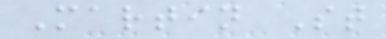Martin St
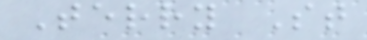Terry St
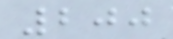200
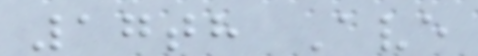17th Ave
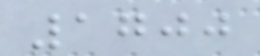1700
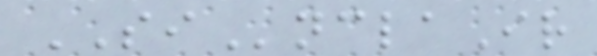SInclaIr
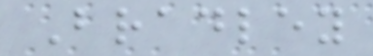Bradley
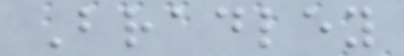Bradley
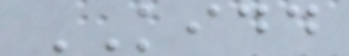KIDD
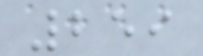259
